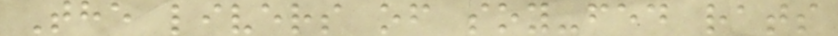The livers of soy-fed rats
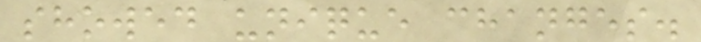showed unique changes.
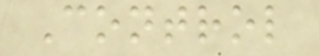Control
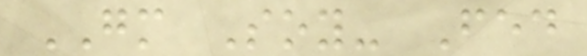GM Soy- Fed
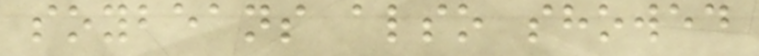soybeans also showed
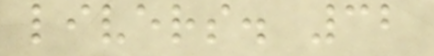livers. 32
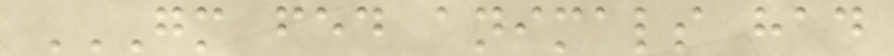GM FED ANIMALS HAD
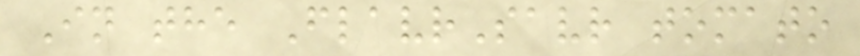In the FlavrSavr tomato
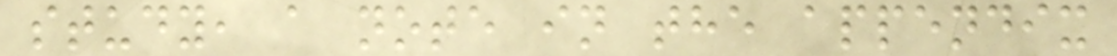study, a note in the appendix
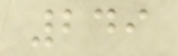249
